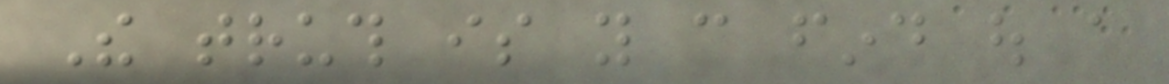The truth is you can find out a
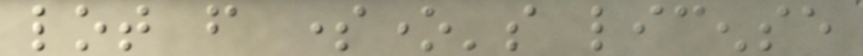lot from someone's license
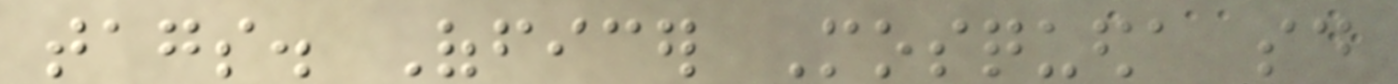tags. Officer Mosqueda said
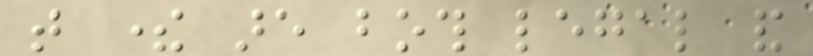that there are both legal and
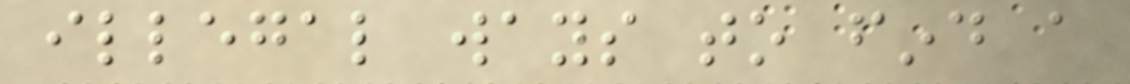illegal ways to find a
